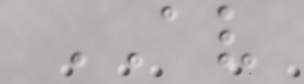AV
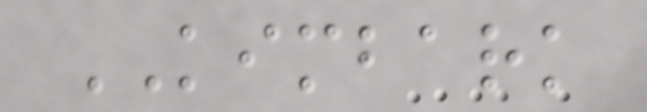KIMBARK
